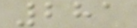281
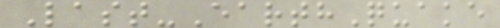Last-EarthQuake
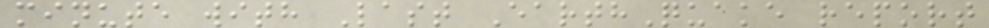minute with Last EarthQuake report
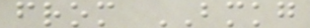from BMKG
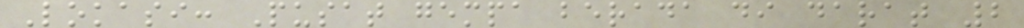Lokasi: Pusat gempa berada di darat 2
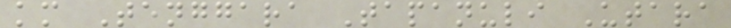km Tenggara Tapanuli Utara
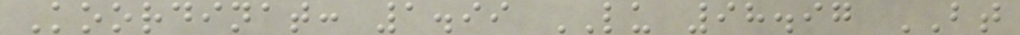Koordinat: 1.99 LU 98.97 BT
